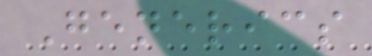Generics
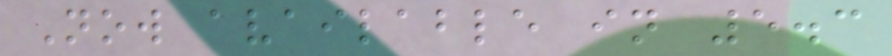Now available in 5.3
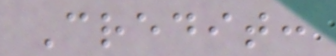Credit:
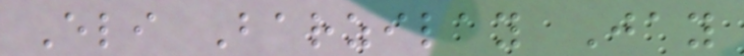Eli Barzilay Jay
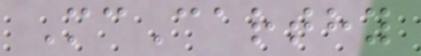McCarthy
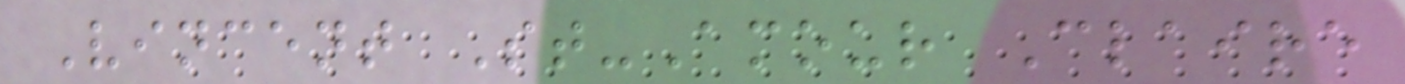Vincent St-Amour Claire
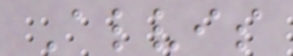Alvis
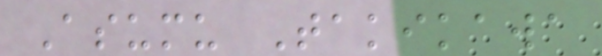Asumu Takikawa
